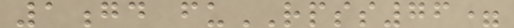1gd fuRPSS76=
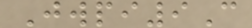Jwpi9C
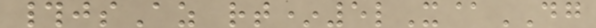#jsAz rt*5lX@DG
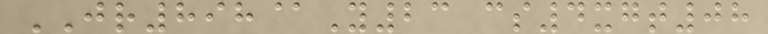JR898@Y23 cs4xgt08
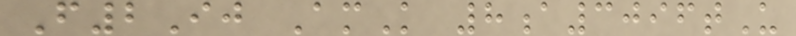F2Ij AmK 8a3096tU
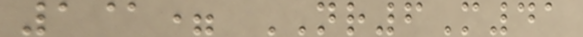1@= NR6M41
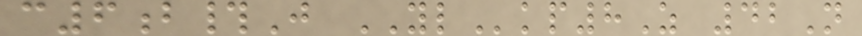c6b#J YLkp8Z 42N
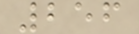256
